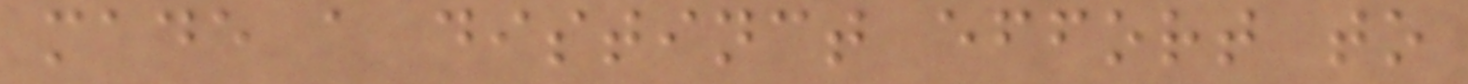made a distinct effort to
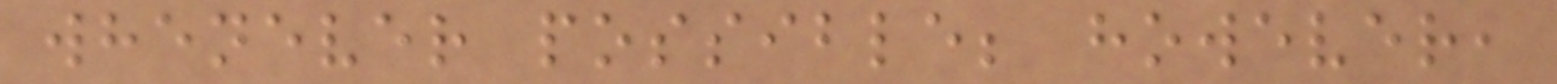whenever possible; however,
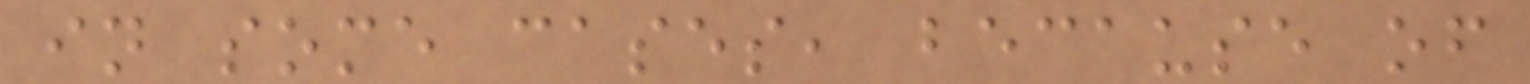in some cases, because of
